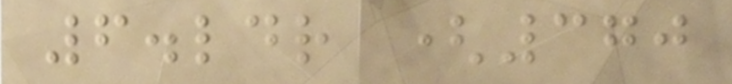6.ldr (370
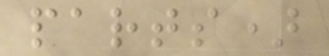parts)
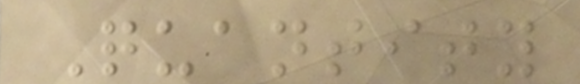Quantity
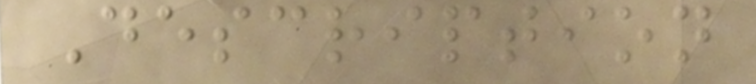Description
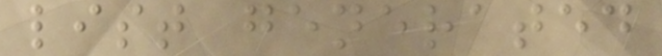list generated
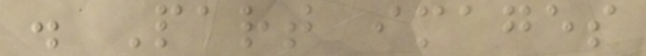. Part images
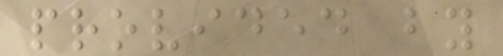provided by
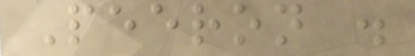Peeron .
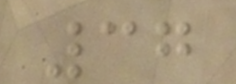37
